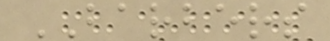BARBERS
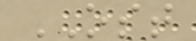OST
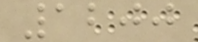1200
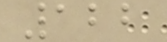122
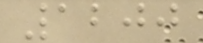1200
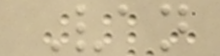Van
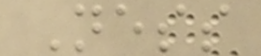Ness
